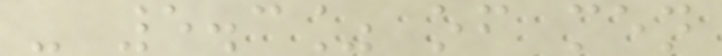- 5.3% of men
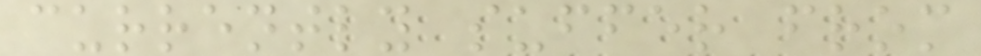currently suffer from
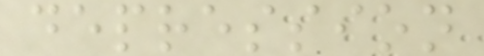depression
